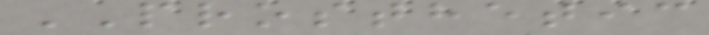PROSTHETIC
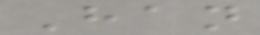Han
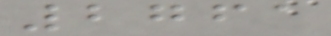2761
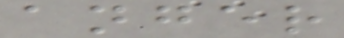anger
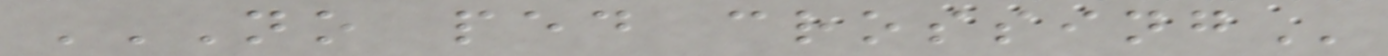NO PED CROSSING
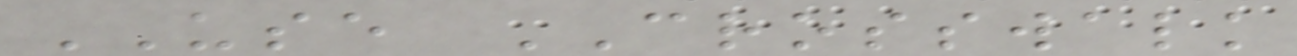USE CROSSWALK
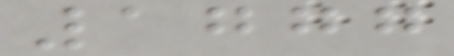1777
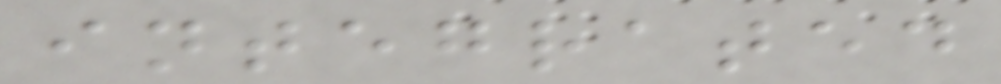integrated
